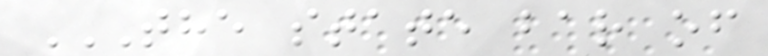THE STATE BAR OF
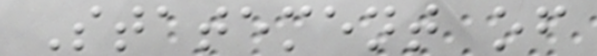Statement of
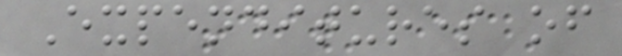Expenditures of
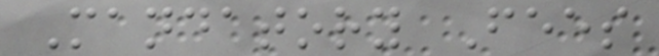Mandatory Fees
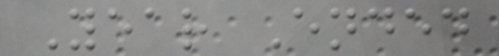Year Ended
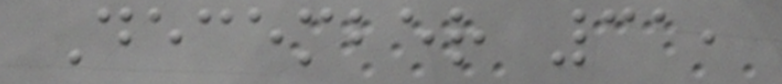December 31,
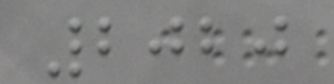2020
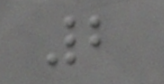2
